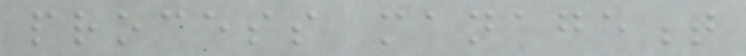process management
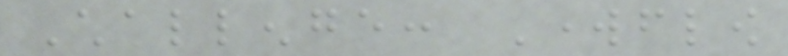Challenge: Workflow
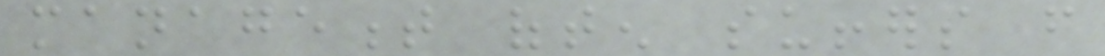management often suffers from
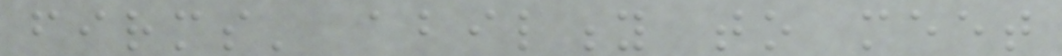firms' ability to meet
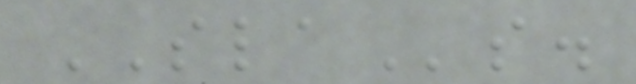SLAs.
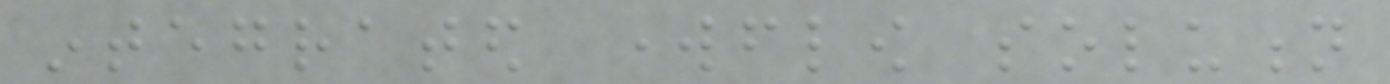integrated workflow solution
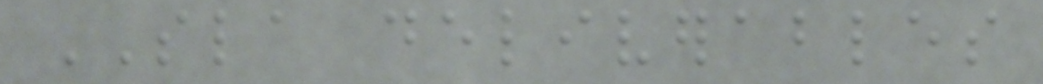SLA deliverables
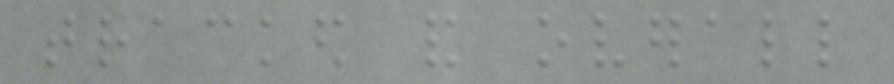tracked and overall
